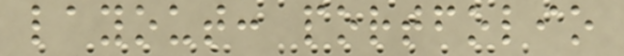layout: portfolio
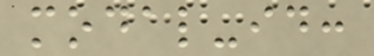modal-id:
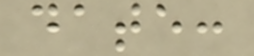date:
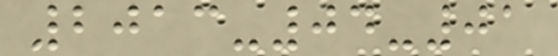2013-04-01
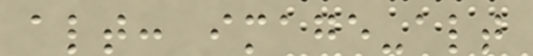alt: image-alt
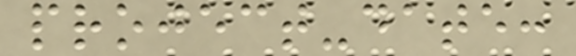project-date:
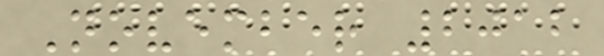November 2012
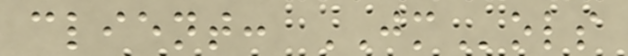client: JMols
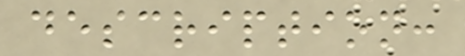description:
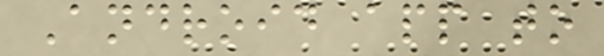Android app to
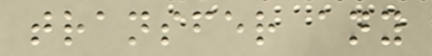transfer any
